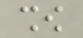show
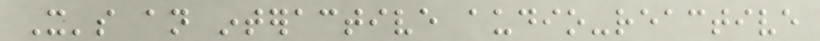It's an interactive audio-reactive
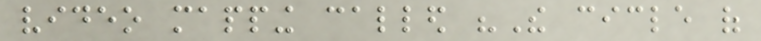video mapping called "The cicle of
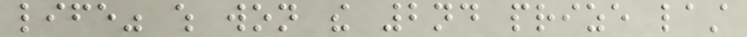life" which won the 2nd prize last
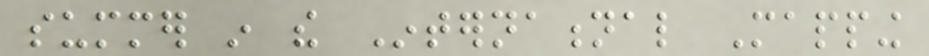summer in the International Mapping
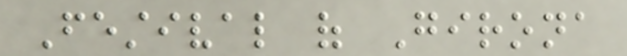Festival of Girona
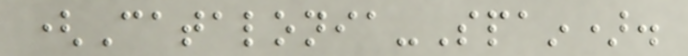(Catalonia-Spain).
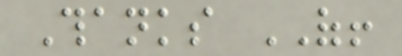Thanks OF!
